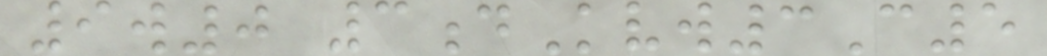9w0 3dKvw3C5
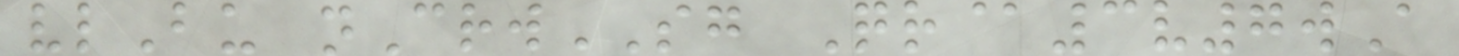vlBu nCrwSG Qr@3v7wA
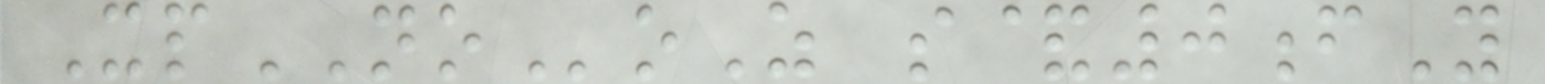XpNOoZ s&0fY
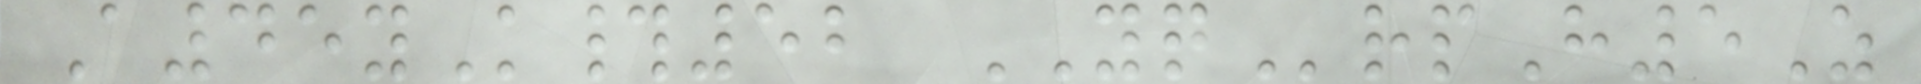A45yK#52 YQrpH5Z
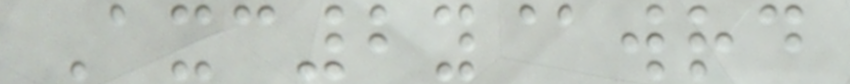Axc2y@wrd
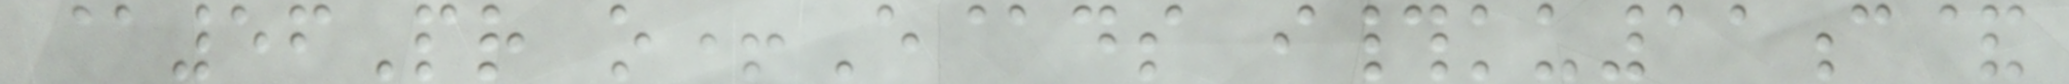@56Pr o+E@ds i#ku11c&
